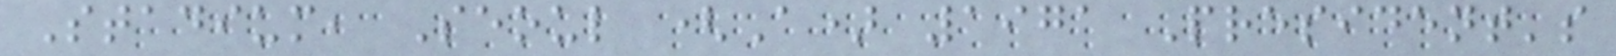Stadium, Seoul (A) 1971 President's
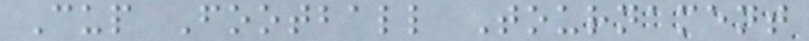Cup Football Tournament
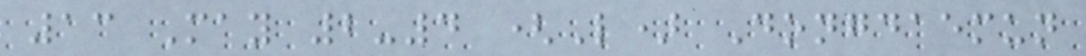13 May 2-4 (L) Dongdaemun
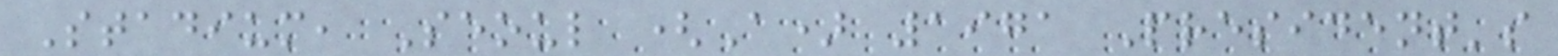Stadium, Seoul (A) 1971 President's
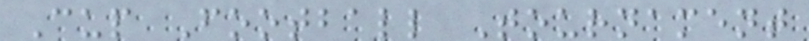Cup Football Tournament
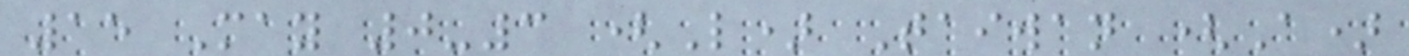15 May 0-3 (L) Taiwan (A)
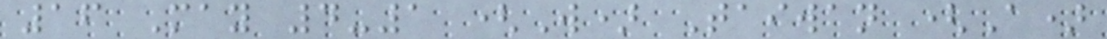16 May 4-1 (W) Taiwan (A)
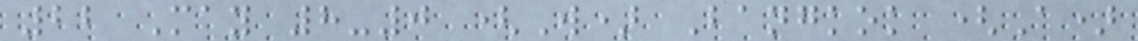22 May 8-0 (W) Bangkok (A)
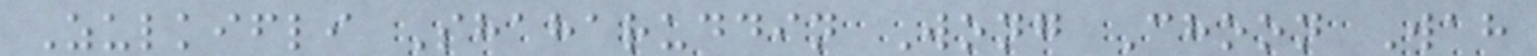Zulkifli Shaharuddin Wong Choon Wah
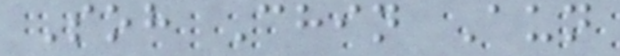Soh Chin Aun
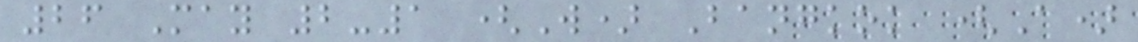26 May 2-1 (W) Bangkok (A)
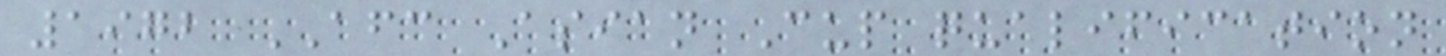1972 AFC Asian Cup qualification
